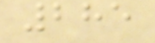285
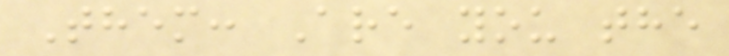Them: Are you the
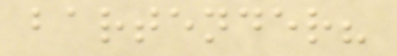bartender?
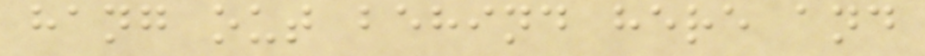hang out behind here and
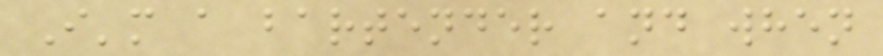I'm a bartender and when
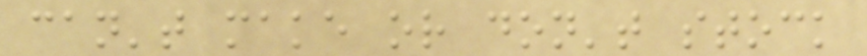can't make or don't stock
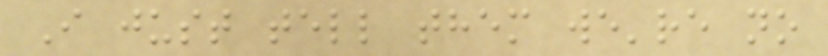I just tell them we're no
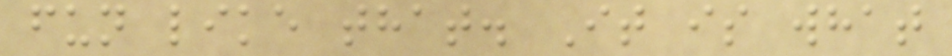fun like that. It is what
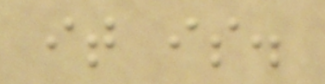it is.
